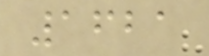1621
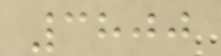3800
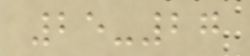25-27
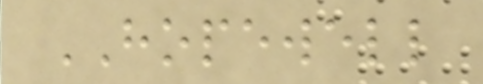HOPEWELL
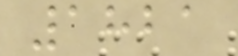1821
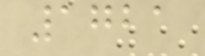1721
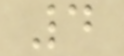4
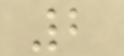2
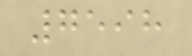7598
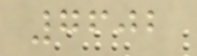7602
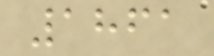1861
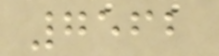7562
